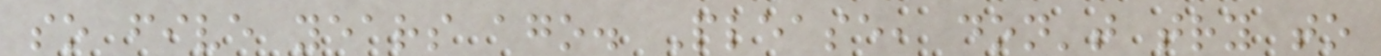so five years ago. Please, don't try to
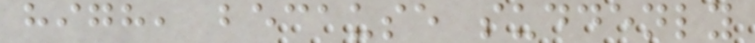high, because suddenly
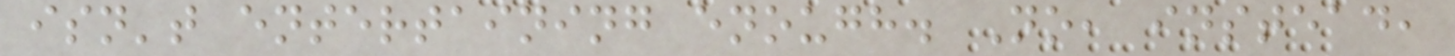isn't entertaining enough. No, instead,
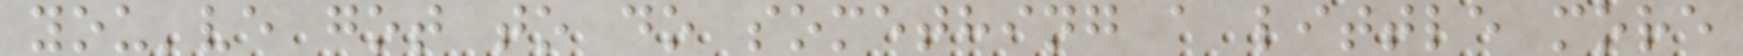you've got to do something a little more
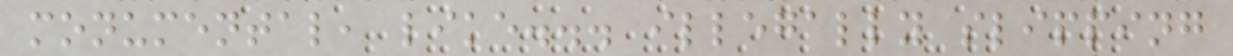monumental, like... illegally slipping
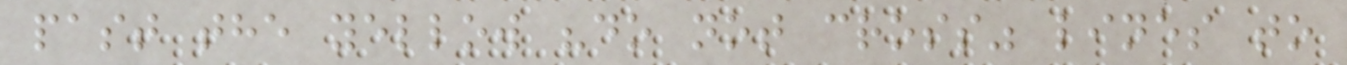past the yellow "do not cross" lines to
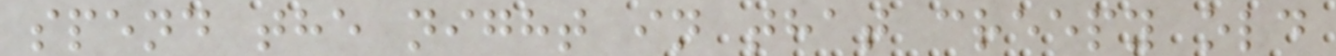spend the night in that creepy old
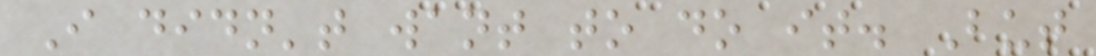I didn't want to do it. But
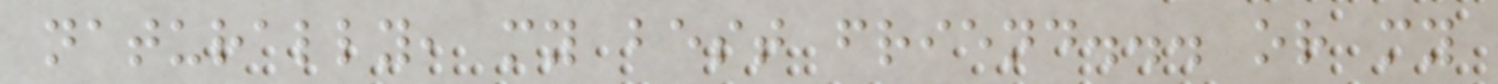naturally, my best friend... or my
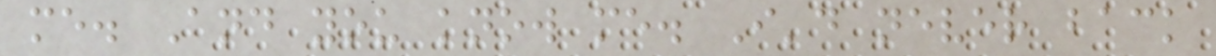me. And you know me. I'd never back
